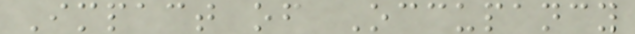Impact of Occupancy
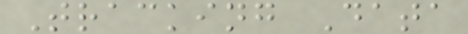Tracking Data
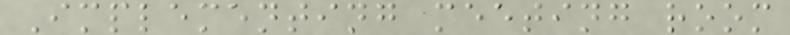Implementing meeting room
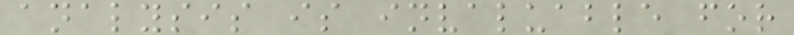analysis is invaluable for
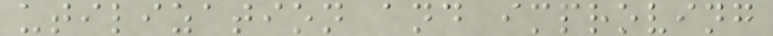utilization and improving
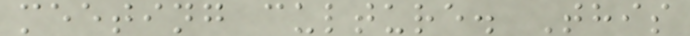meeting culture. This
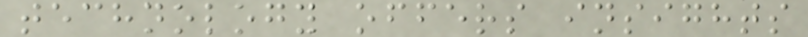technology offers insights
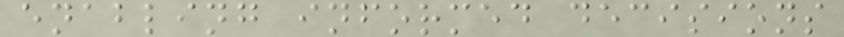enabling informed decisions
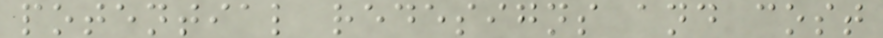potential redesigns and cost
